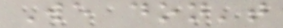We don't
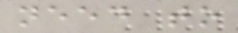need to
